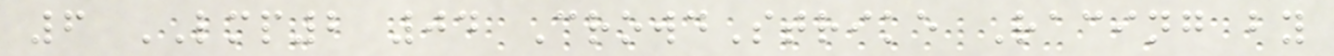6 LMP2 04 CrowdStrike Racing by
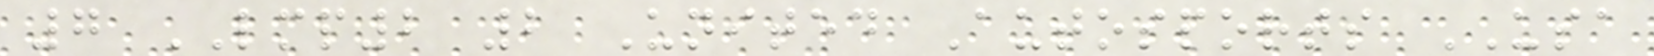7 LMP2 2 United Autosports USA
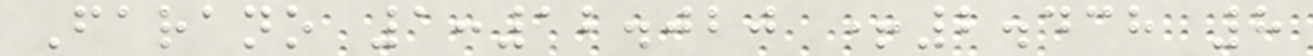Farano 1:12.020 +2.438 8
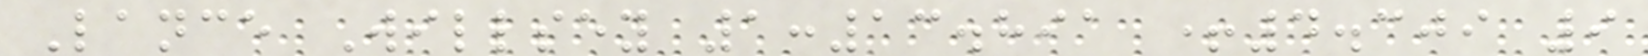Lance Willsey 1:13.891 +4.309 9
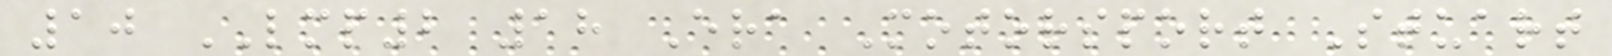10 LMP2 18 Era Motorsport Stuart
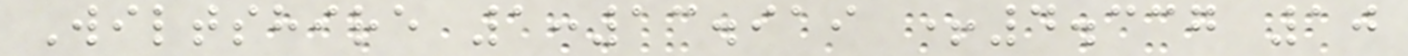Wiltshire 1:13.919 +4.337 10
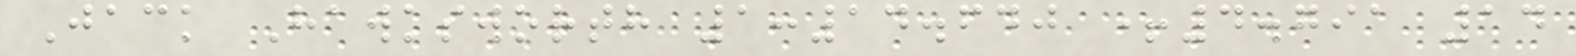Jack Hawksworth 1:14.640 +4.791 14
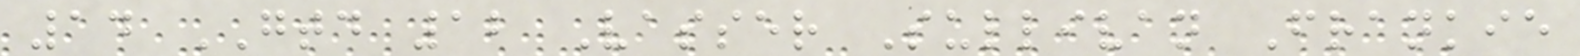14 GTD 12 Vasser Sullivan Frankie
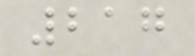217
